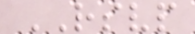RSVP
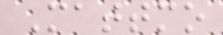Mattmo
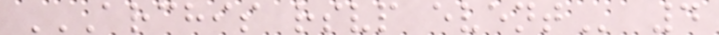ARCHIS RSVP EVENT 4
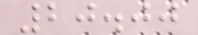20.00
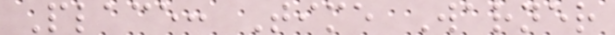Place: Time Warner
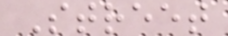Street
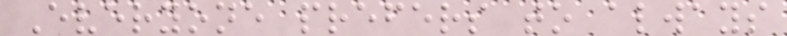Everyone prefers to always
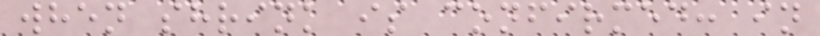when shrink is confirmed: in
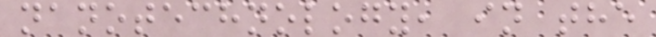nanotechnology, in the
